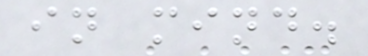in mind.
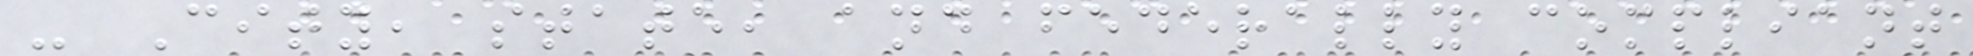- City, state, and federally compliant
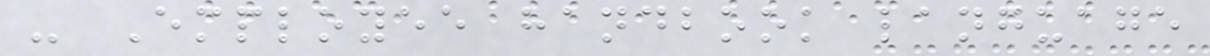- Employee handbook language
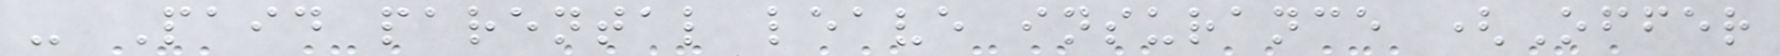- Paid parental leave insurance (Offer
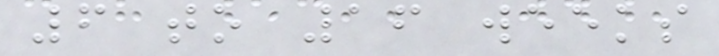6 to 16 weeks
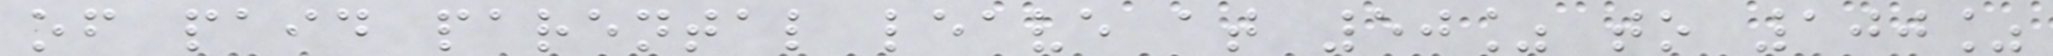of paid parental leave at 50% to 100%
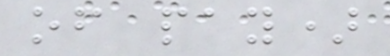of pay)
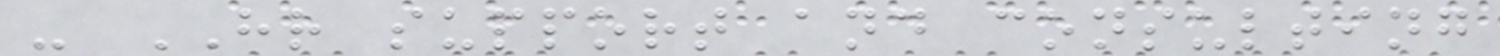- HR support and consulting
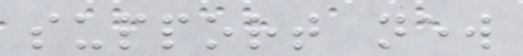support new
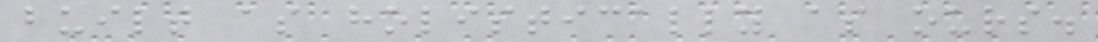built as holistically as ours.
